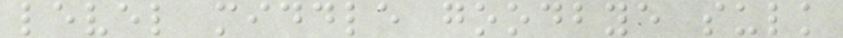level middle goodbye sulk
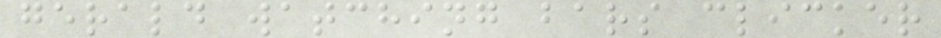gerald watching bars clicker
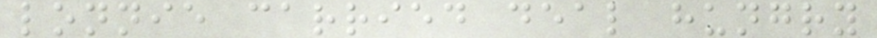lonnie carried deal hungry
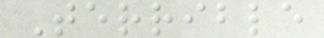Terrible
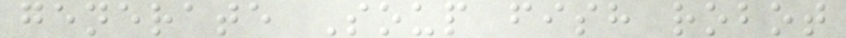generate Soup fish robot
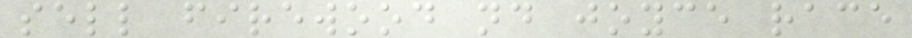sell firewood nd joyce race
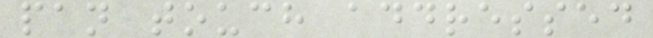pan touch addressed
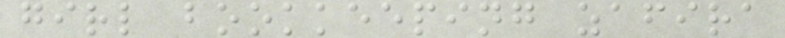girl bookkeeping zafira
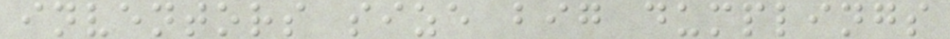inventors size big dumplings
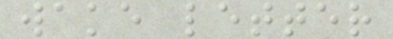wake letter
